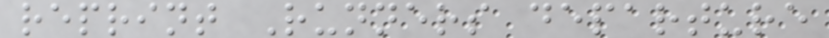reprint Runners departure
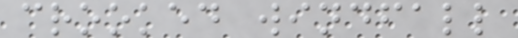crooked windfall
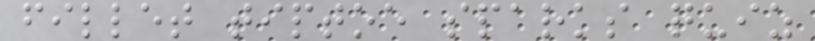fillet tiptoe sparks quiz
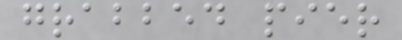grabbed pier
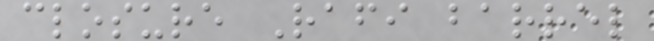closure Rafi barrel
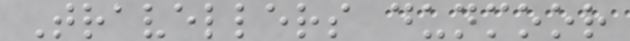Travellers dunmoor
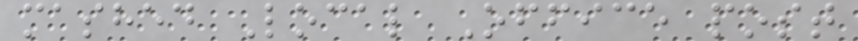mashed Local Office post
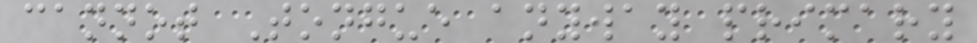cannot Tongue anyway primary
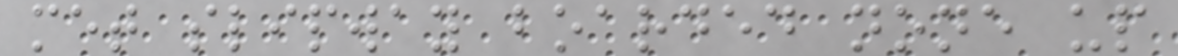met slipway boarded none up
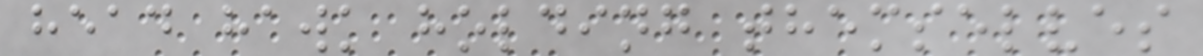head hawk holding themselves
